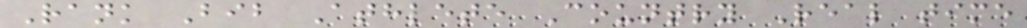Rank Bib Athlete Country Real time
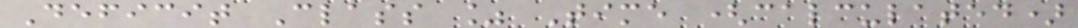Deficit Class % Time (calculated)
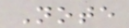Note
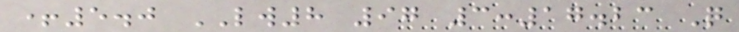+5.0 LW8 97 3:17.23 Q
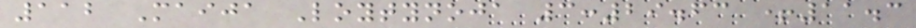112 Maija Loytynoja 3:29.63 +11.3
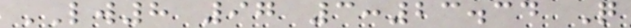LW8 97 3:23.34 Q
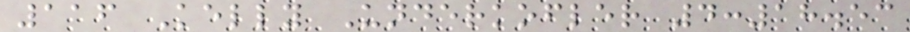116 Kelly Underkofler 4:18.53
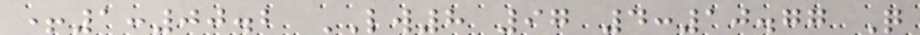+1:00.2 LW8 97 4:10.77 Q
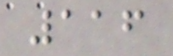116
